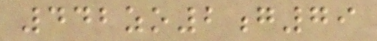442zo2g79
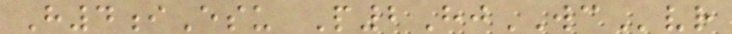H4iEsu P2HjWCvr
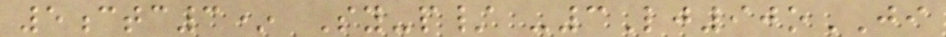5ctc3* Sy-p/ -3Lj90oJI
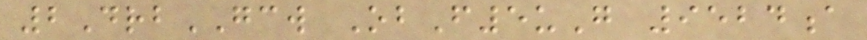2DrbGCW ObF5uG 9524a
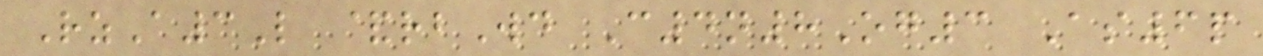RzA3L &rbWd C4n8Og3 As6p
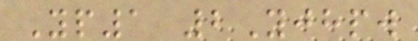Yp1 2Yjhpw
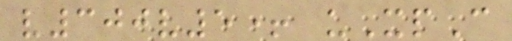v300v5+ uXpC
